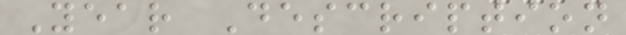Year Description
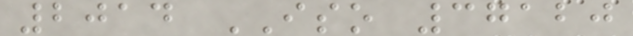2014 ISO 37120
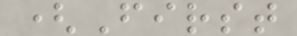(First
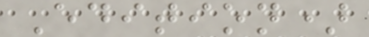Edition)
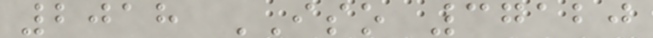2018 ISO 37120
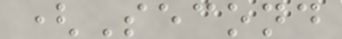(Second
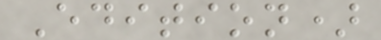Edition)
